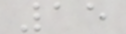15
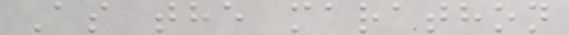As the marathon
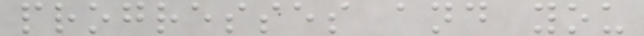progresses and you
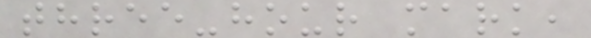three-hour mark,
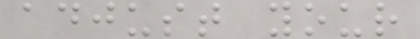adjust your
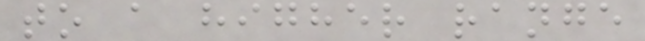to a higher range
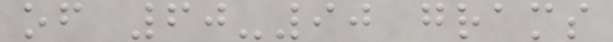of 60-90 grams
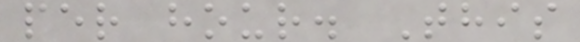per hour. This
